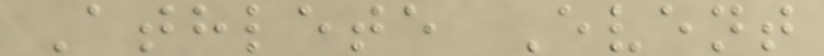Athlete Event
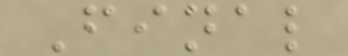Final
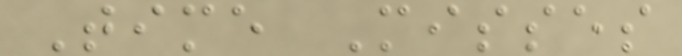Time Misses
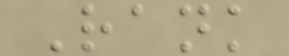Rank
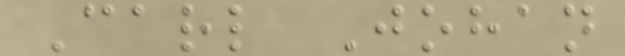Carl Johan
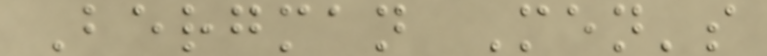Bergman Men's
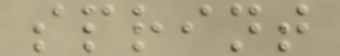sprint
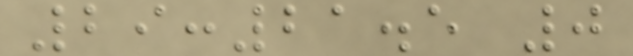29:21.5 0
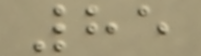85
